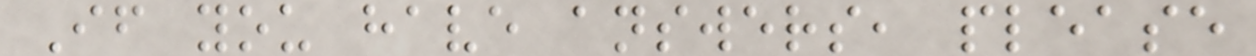If you have answers, please
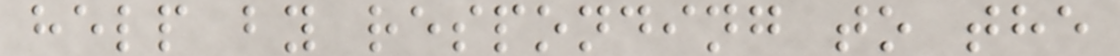help by responding to the
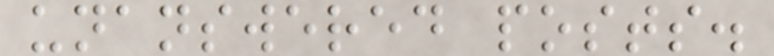unanswered posts.
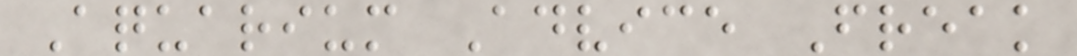Aquarium Advice Freak
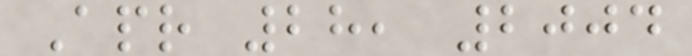Apr 28, 2004
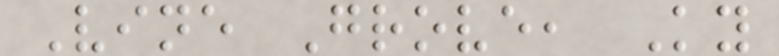Vine Grove, Ky
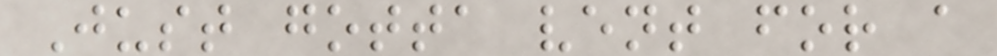Just gotta vent for a
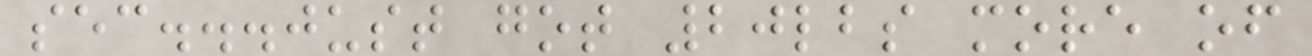sec...just got 20lbs more of
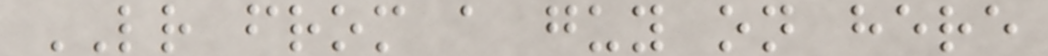LR from a guy on here
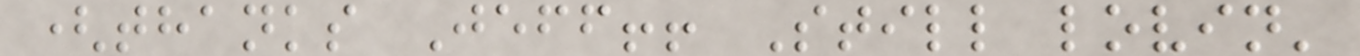(thanks Jeff!! Still lovin'
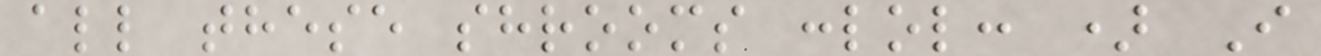all these shrooms :lol: ) I
